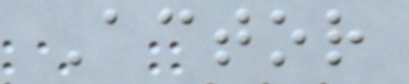Actor
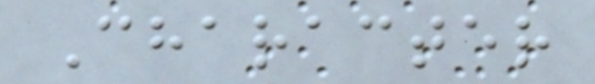Character
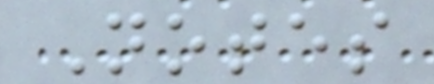Notes
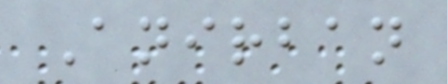Anirban
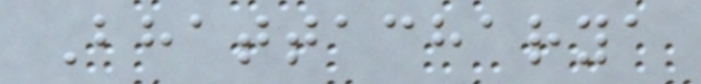Bhattacharya
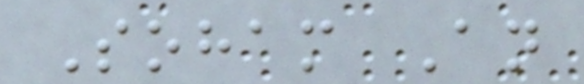Soham An
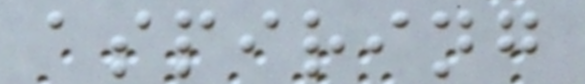aspiring
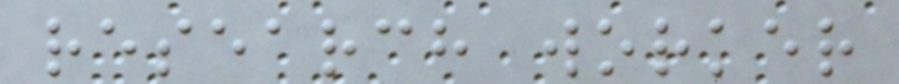research worker
